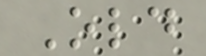Old
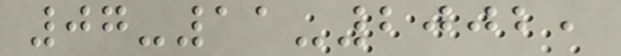07-11-2002,
